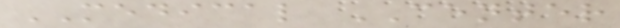MEDICAL CENTER
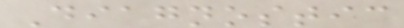Diagnostic
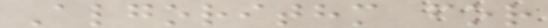Algorithm for
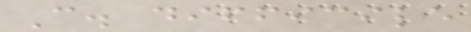C. difficile
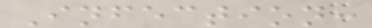Infection:
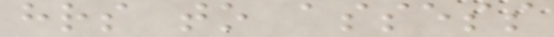hrs to assess
